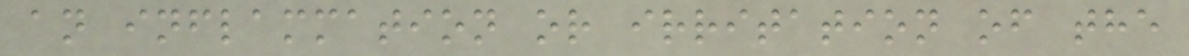an inflammation or irritation of the
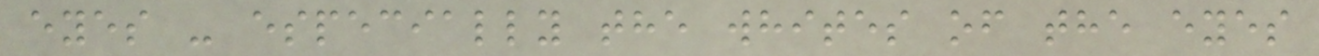eyes - especially the whites of the eyes
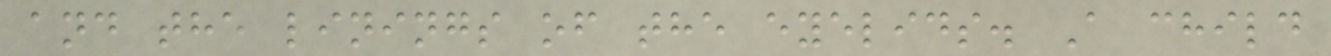and the linings of the eyelids. A child
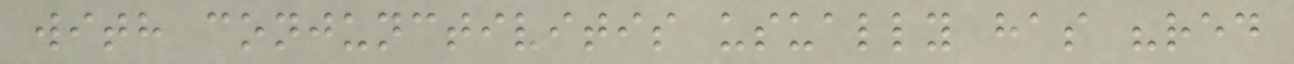with conjunctivitis usually has "red
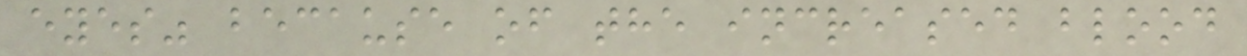eyes" because of the increased blood
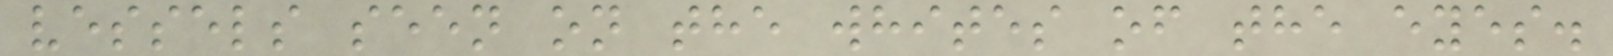vessels seen on the whites of the eyes.
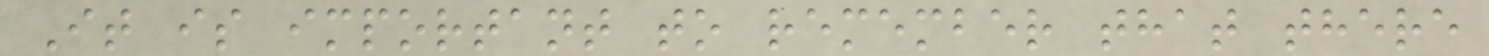It is important to remember that there
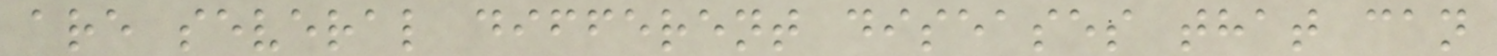are several different diseases that can
